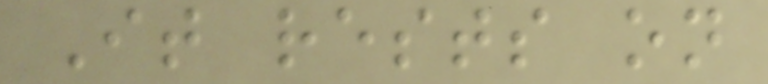It rests on
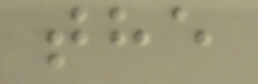the
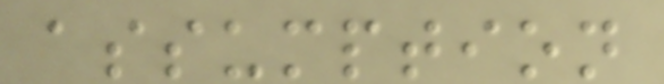assumption
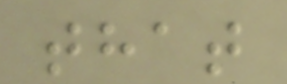that
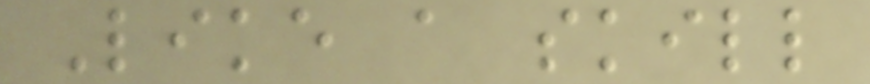Like a skill
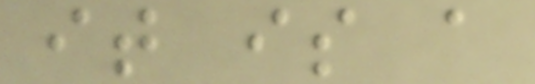it is a
